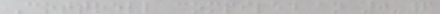Cottrell compiled an 0-6
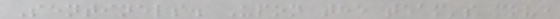Sentinels. Upon the team's move
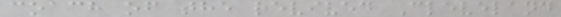coach of the revived Cleveland
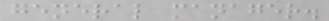general manager.
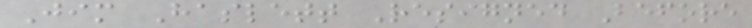Jim Haslett Resigned Before
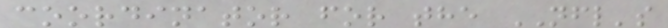coordinator for the NFL's
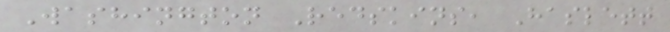Washington Redskins, Haslett
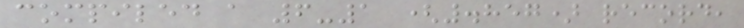compiled a 6-1 (.857) record,
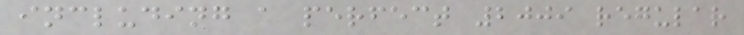including a perfect 2009 regular
